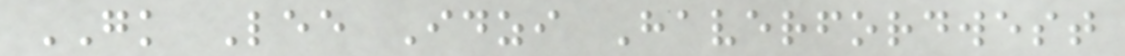GK Lee Idzi Haverfordwest
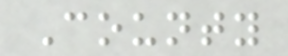County
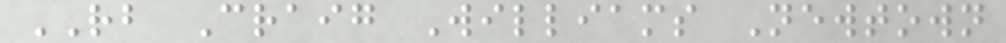RB Craig Williams Newtown
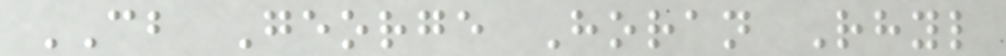CB George Horan Rhyl
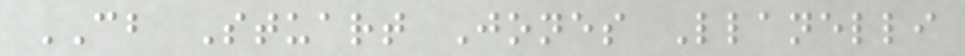CB Stuart Jones Llanelli
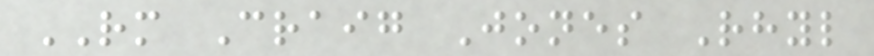RM Craig Jones Rhyl
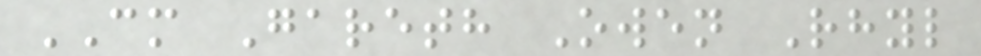CM Gareth Owen Rhyl
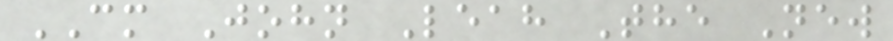CM John Leah The New
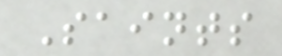Saints
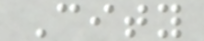City
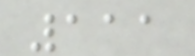111
